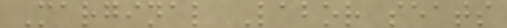Marginal Labor seats
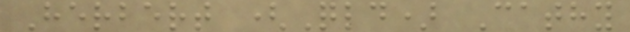Herbert (Qld) Cathy
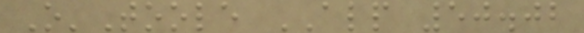O'Toole ALP 50.02
